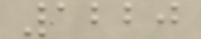1220
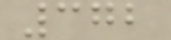372
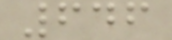646
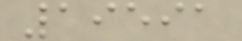19591
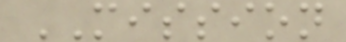MISSION
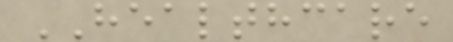HEALTHCARE
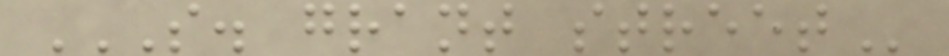S. GRANT STREET
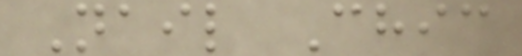Nail Chic
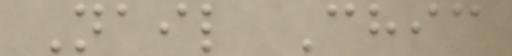Nail Chic
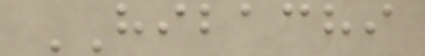HIBACHI
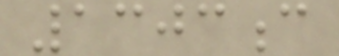1303c
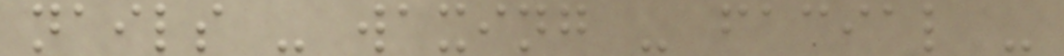nails - waxing - facial -
